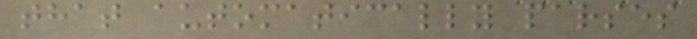that automatically parses
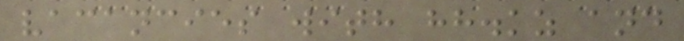vacancies with hh.kz and
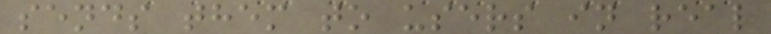sends them to users in real
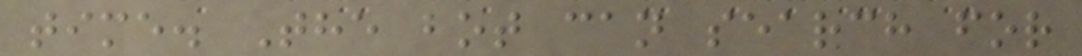time. The bot can search for
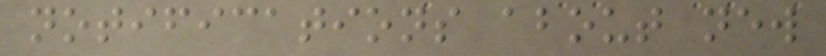notifications about new
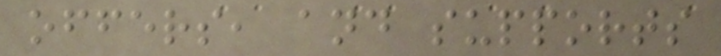offers, and supports
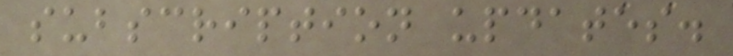subscription updates.
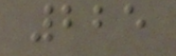225
